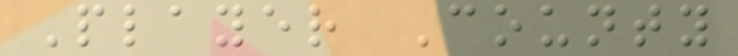Player County
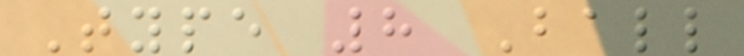Type 8 Ball
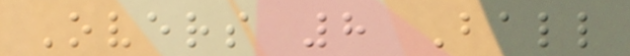Overs 8 Ball
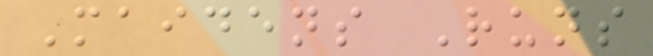Maidens Runs
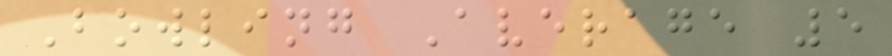Bowling Average 5
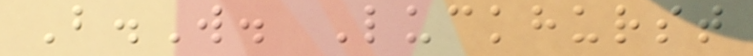B.W. Luckhurst
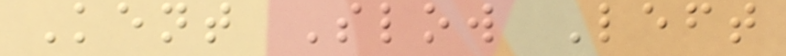Kent Slow Left
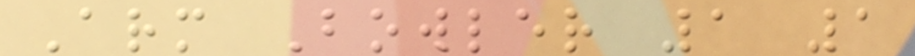Arm Bowler 1 1
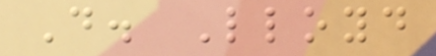D. Lloyd
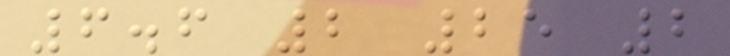6.6 2 25 2
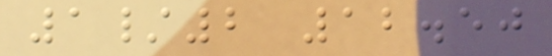1/2 12.50
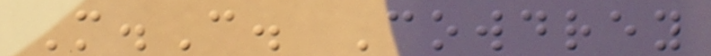M.C. Cowdrey
